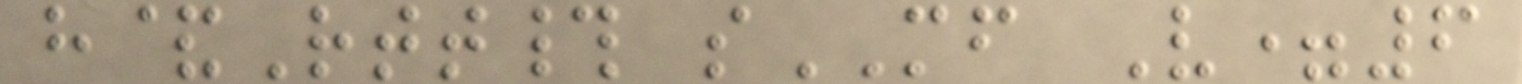h&Rtt# sMF V=6
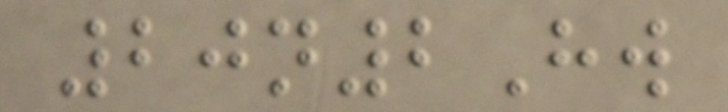20n2Hw
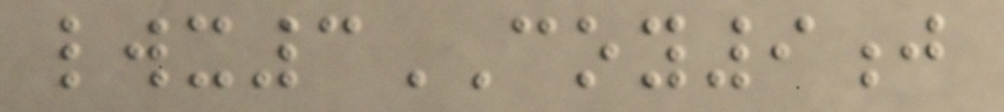lwx3COY9j
